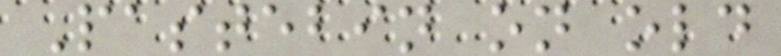Pastebin on old
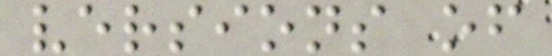versions of
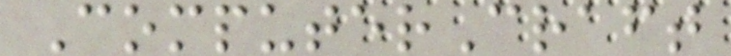ComputerCraft
